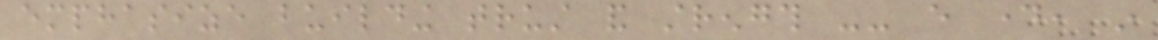emphasize building trust and strength -- every day, in
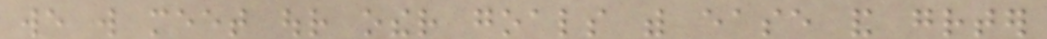we will meet our other goals with ease and greater
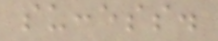success.
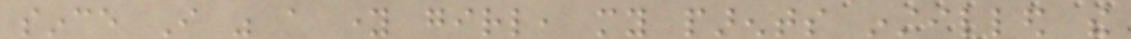since I was a young girl, my parents instilled the
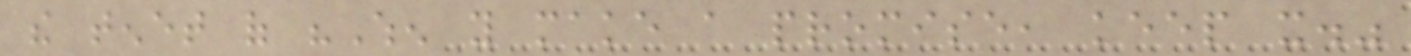the tenet of "When you make a promise, keep it."
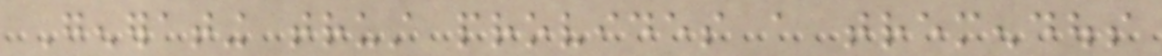Generating trust provides a tremendous
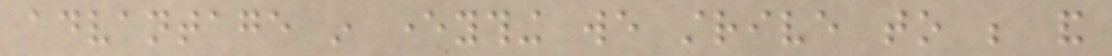advantage in everything we strive to be and
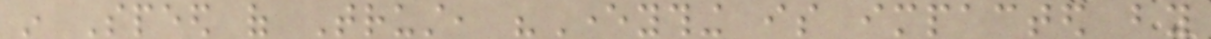in Speed of Trust, "Everything is impacted by
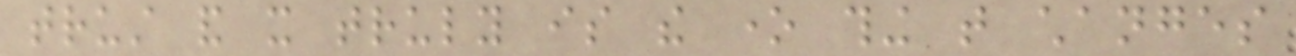trust and it truly is the one thing that changes
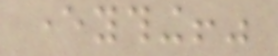everything!"
